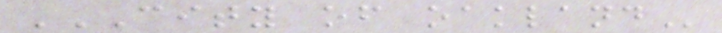CITY OF OAKLAND
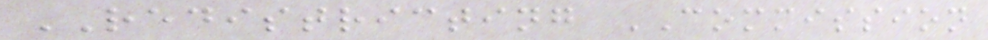REDISTRICTING COMMISSION
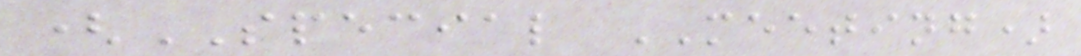(SPECIAL MEETING)
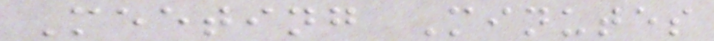Meeting Minutes
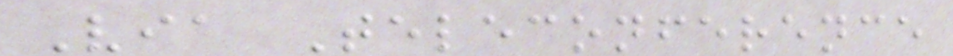Via Teleconference
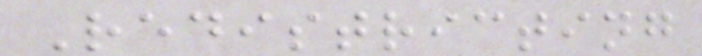Redistricting
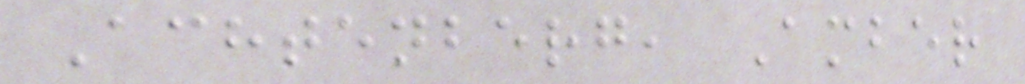Achtenberg, Amber
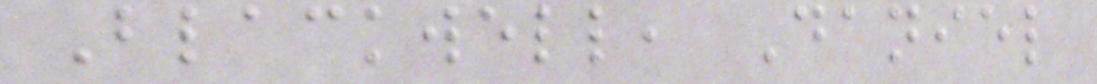Blackwell, Daniel
